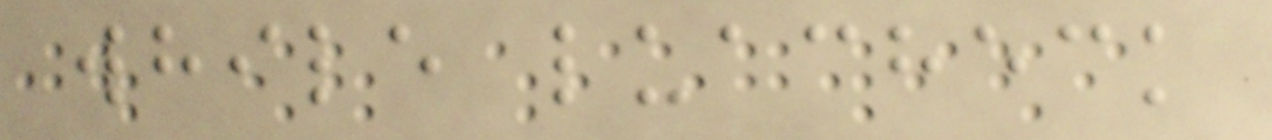while luacheck
